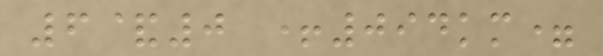6&0 +094km=
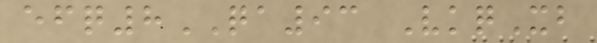efq8QA93 VkqXb
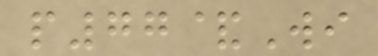p77&Wi
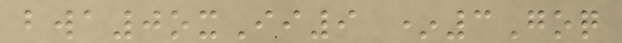bwa0oxIi9 *3Goq
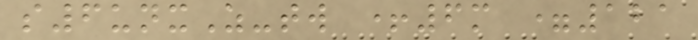s6unxZ-tw +6m =121
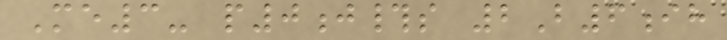Me3- p0j#s 2B6ih
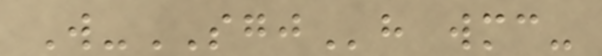W-SGJh wmc-
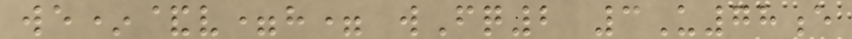we*&v=h= wFq2 3U78e
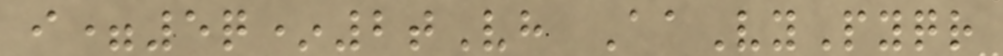i=5q*2tVh AaVyPyqr
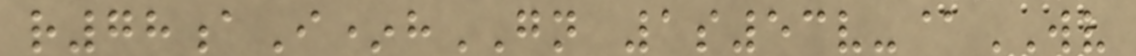r78aI*hGN 1s53v-@WV
